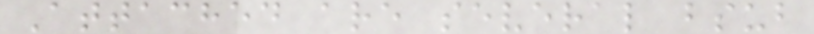Attached are several bsub
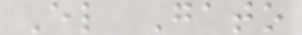El Gato
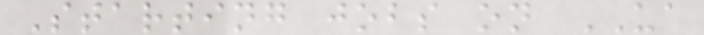Starting jobs on UA
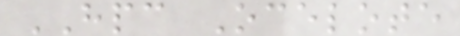HPC Ocelote
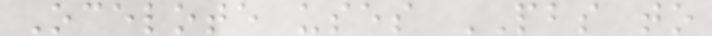Ocelote uses PBS to
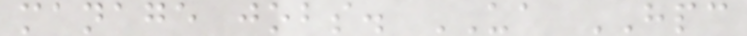manage jobs. UA HPC
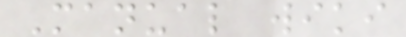Manual wiki
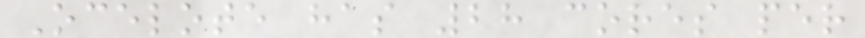Ocelote has 28 cores per
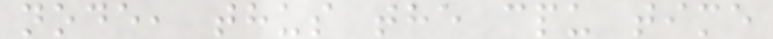node, thus the cpu time
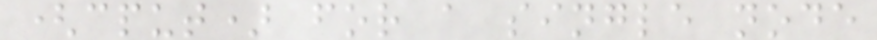(cput) for a single node
